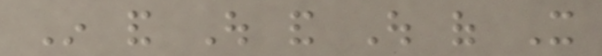In and Out and Out of It
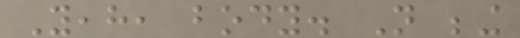Yeah, body. Not being
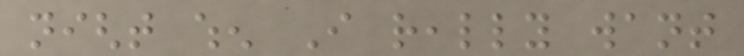night when I really want
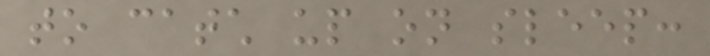to catch up on sleep:
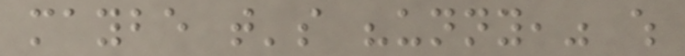maybe that's "unny," which
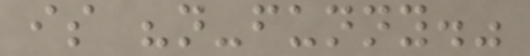is "not-funny."
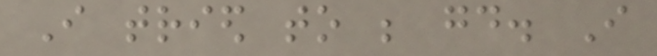I tried to be good. I
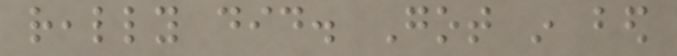really did. Got in bed
